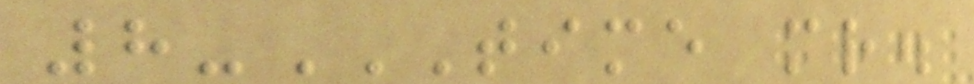8-TIME MR.
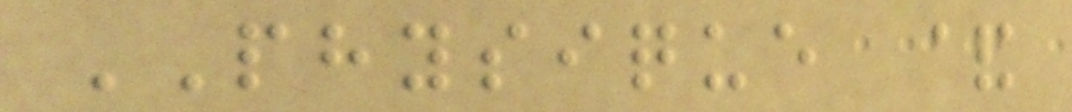PHYSIQUE &
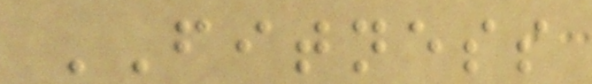FITNESS
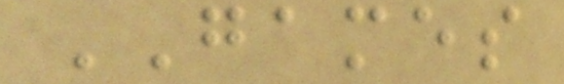GAMES
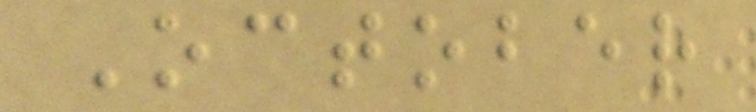October
